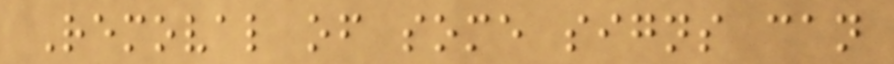Removal of some signs can
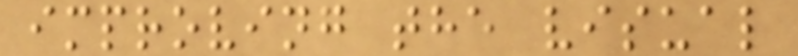improving the visual
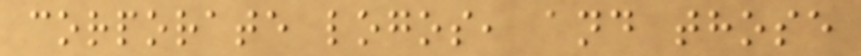corporate logos, and those
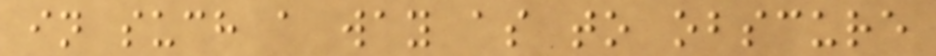in such a way as to obscure
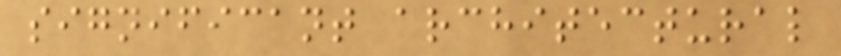significant architectural
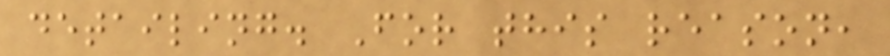detailing. For this reason,
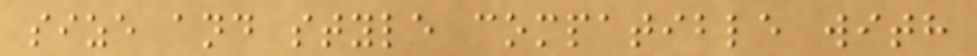size and style compatible with
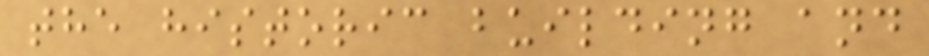the historic building and
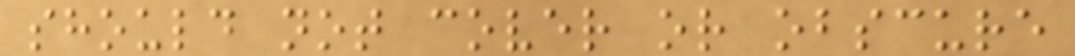should not cover or obscure
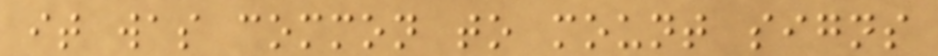it was common to mount signs
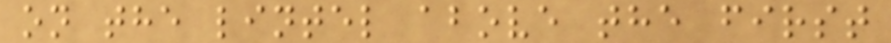on the lintel above the first
